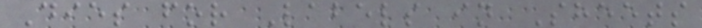Dies for Labels in Sheets
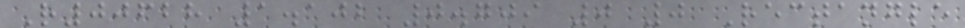R00628 1.102 0.709 0 0 Rectangle
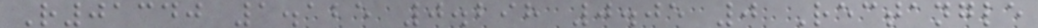R01340 1.125 0.298 0.05 0 Rectangle
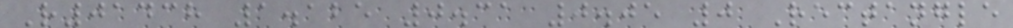R01438 1.125 0.31 0.05 0 Rectangle
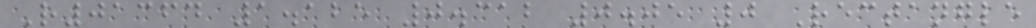R01364 1.125 0.312 0.05 0 Rectangle
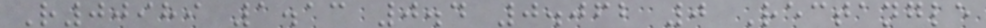R00989 1.13 0.4 0.062 0 Rectangle
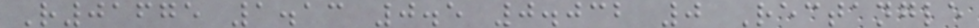R01675 1.13 0.5 0.032 0 Rectangle
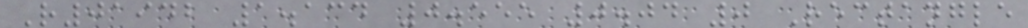R01942 1.134 0.555 0.04 0 Rectangle
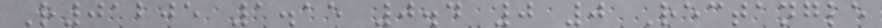R01205 1.15 0.4 0 0 Rectangle
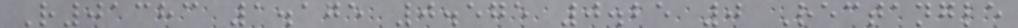R01383 1.175 0.575 0.25 0 Rectangle
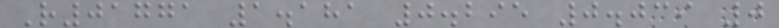R01771 1.181 0.295 0.039 0
